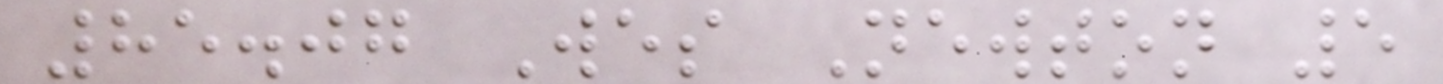85.07 Wes Newton 5
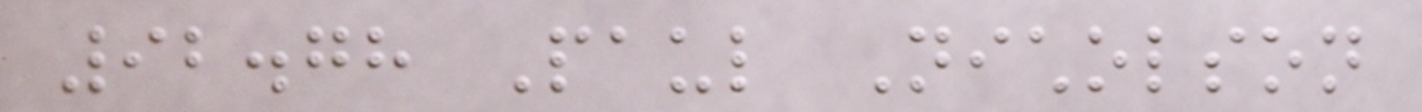92.78 Paul Nicholson
